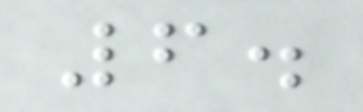6.
